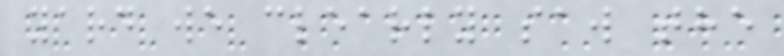yard we clearly saw the
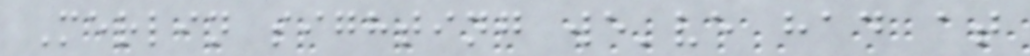Merlin sighting we've had at
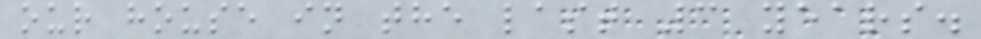our house in the last 3 years.
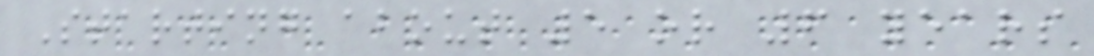Starting about 5 or 6 years
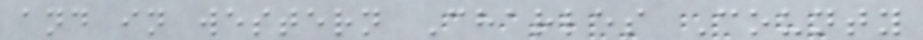and in western Charles County
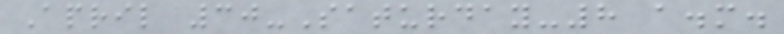April 30-Saturday-8 a.m.
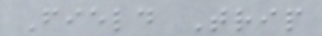Field Trip
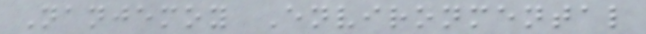Nanjemoy Environmental
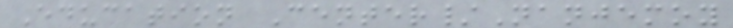Education Center/Nanjemoy
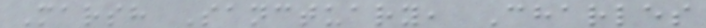Marsh Sanctuary, Charles
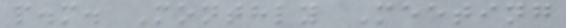p.m. Monthly Meeting
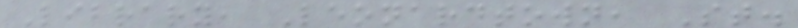Library, Leonardtown, St.
